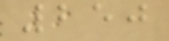250
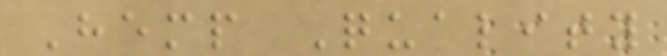Hemp Quality
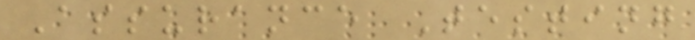Assurance Testing
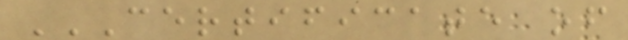CERTIFICATE OF
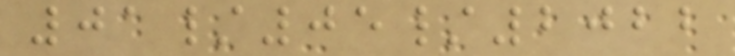01/05/2022
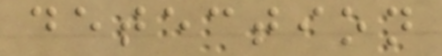detection
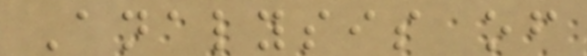Analysis of
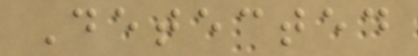Detected
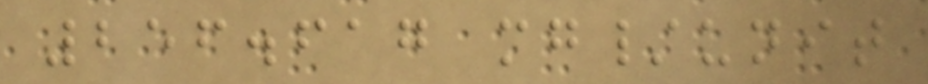256.617 mg/unit
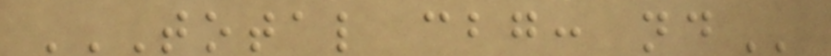TOTAL CBG: ND
